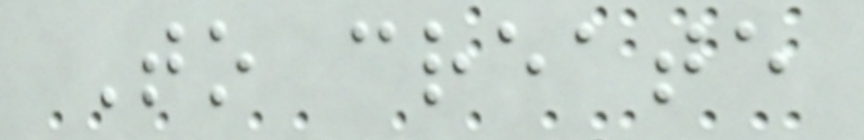To create
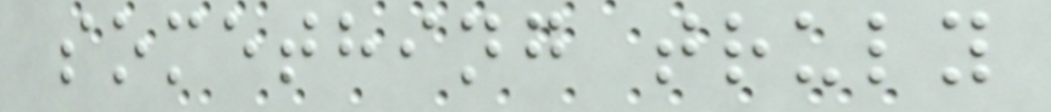something truly
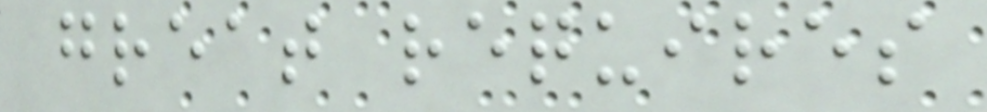great requires
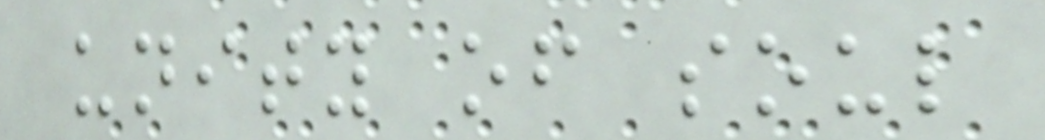unity of soul
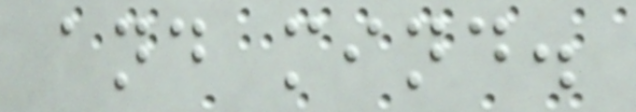and mind.
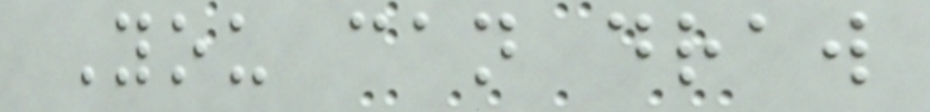You can draw
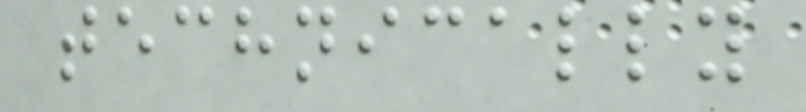technically
